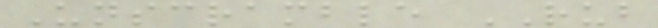Unscramble RUB
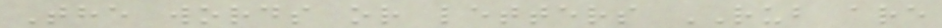The words or letters RUB are
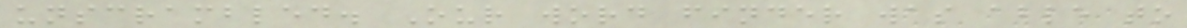unscrambled. Our word finder was able to
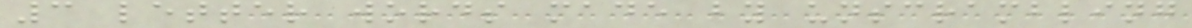3 letter words made by unscrambling
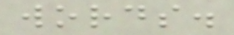words.
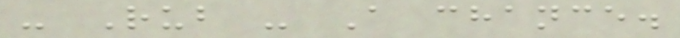- Rub - A chance.
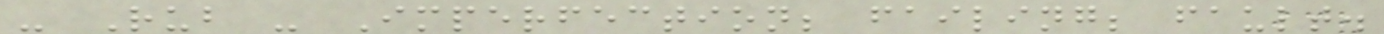- Rub - Imperfection; failing; fault.
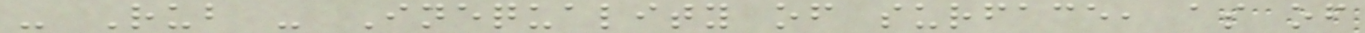- Rub - Inequality of surface, as of
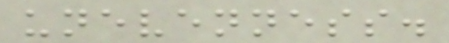unevenness.
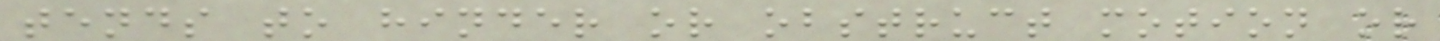tends to hinder or obstruct motion or
